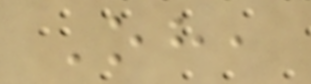Oh,
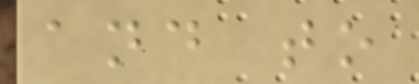and to
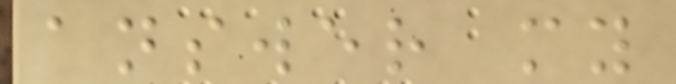answer my
